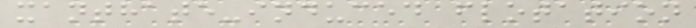xanthate-induced flotation
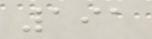191
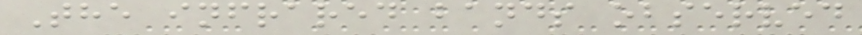The infrared bands observed
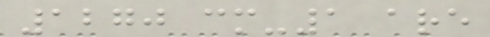1270 cm-1 are
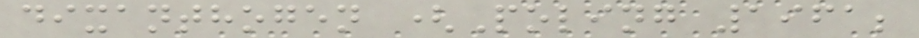dixanthogen (Poling 1961;
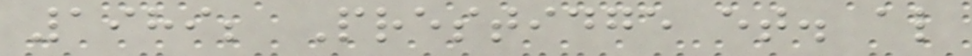1989; Prestidge et. al
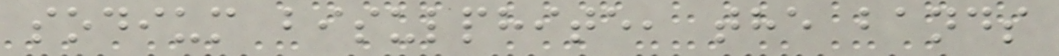sodium bisulphite, the bands
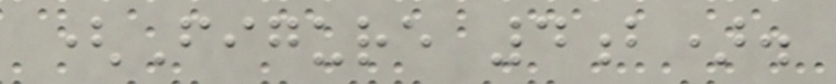(Figure 4b).
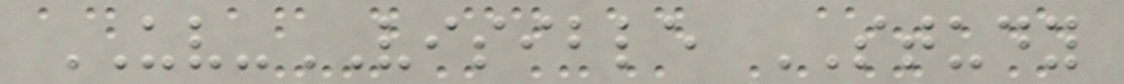UV-VISIBLE STUDY
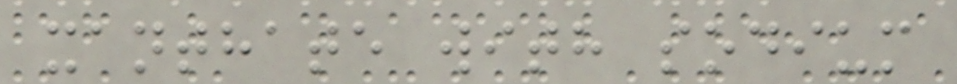xanthate with sodium
